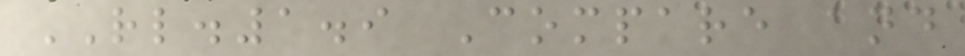RL.1.9 Compare and
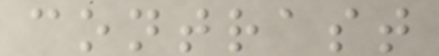contrast
